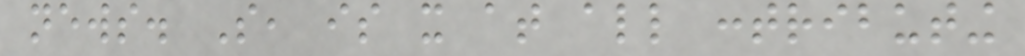news. So, is it at all contributing
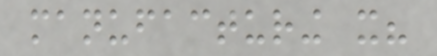manufacturing it?
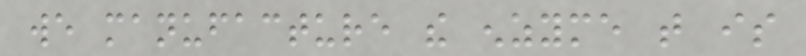we manufacture the enzyme that is
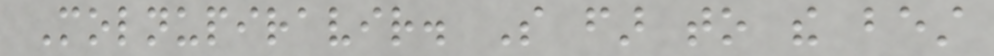Molnupiravir. So far to the best
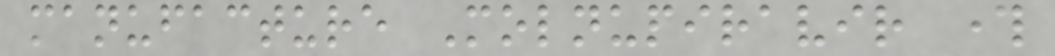manufacture Molnupiravir through
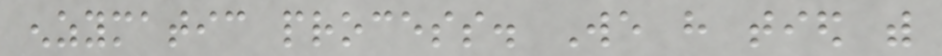enzymatic process. We have tied with
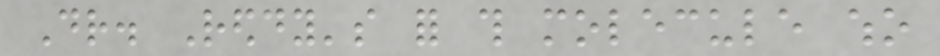Dr. Reddy's for this molecule who
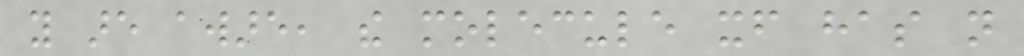you are aware, the molecule itself has not
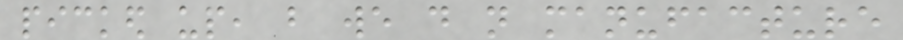picked up, but we do not manufacture
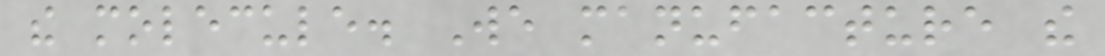the molecule. We manufacture the
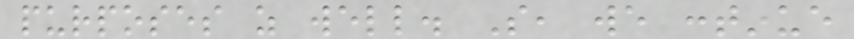purposes as well. So, we continue
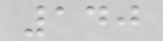140
